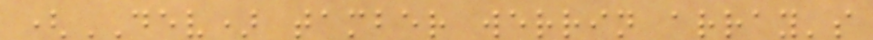(DEV) tamber werrin array's
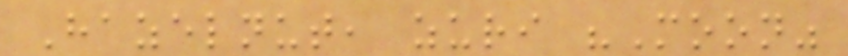Hazelnut, zuri "Moon"
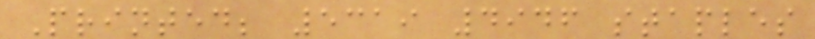Printed; 5319 4946 staples
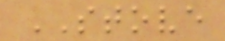STOVE
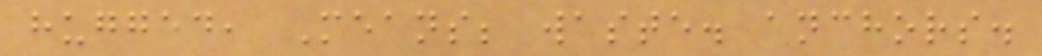hugged, Means; waste. anchors.
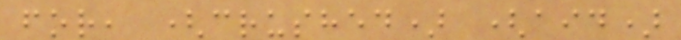for, (crushed) (aid)
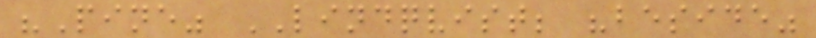"Pine" LINDQVIST; "beside"
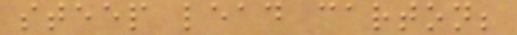steep lead carton;
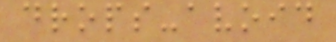drops-avoid
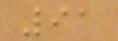91
